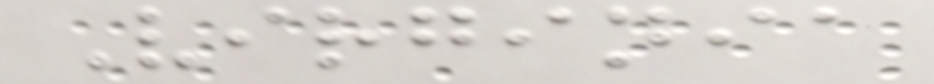Virginia
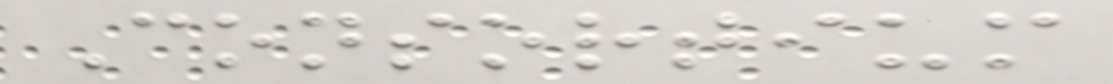Consortium
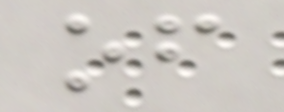of
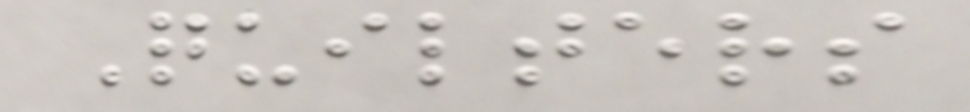Quilters
